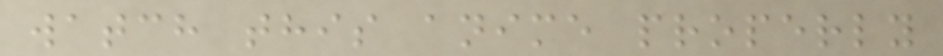watch this anime properly
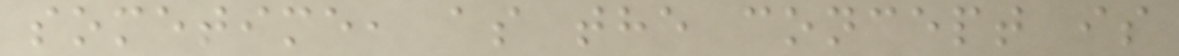sometime, as the concept is
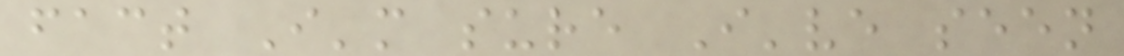fact I'm sure I've seen
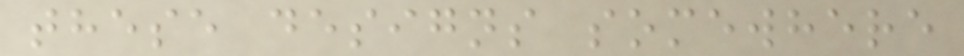these designs somewhere
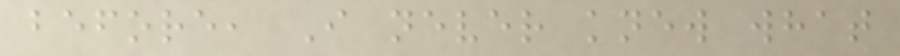before, I never knew what
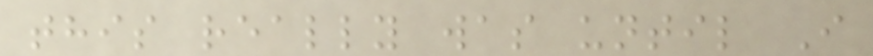this really was until I
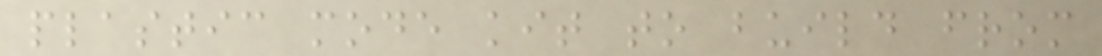plastic mode kit to build from
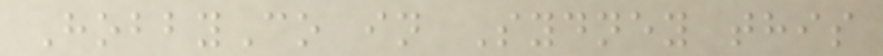HobbyCo in Sydney this
